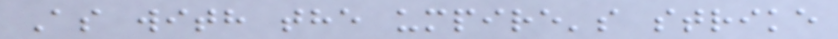As with the umpire's strike
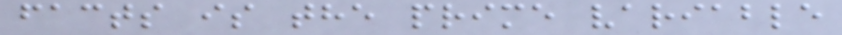facts is the prime variable
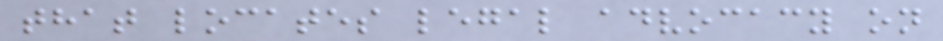that locates legal advocacy on
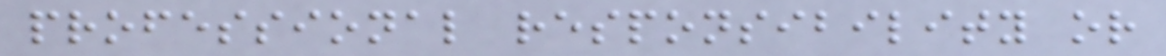professional responsibility or
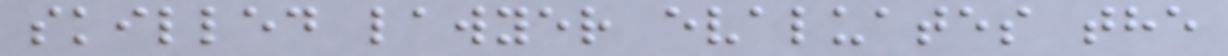skilled lawyer evaluates the
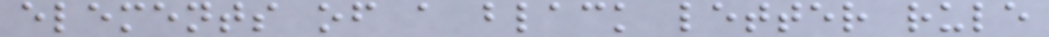elements of a black letter rule
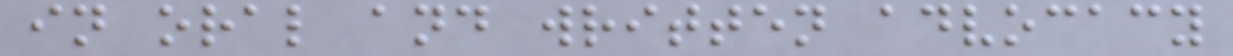in oral and written advocacy
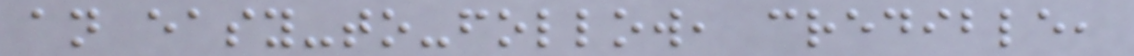an easy-to-follow, credible,
